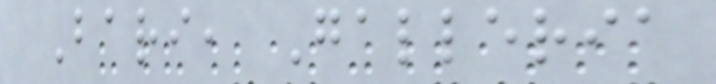Bari, Galleria
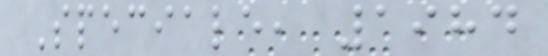Speciale, 1984
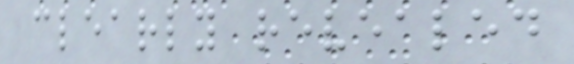clearly revealed
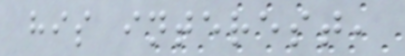his interest,
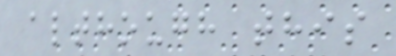although this
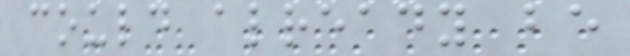could already be
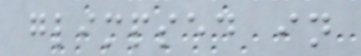glimpsed in
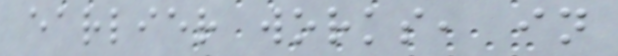earlier works, in
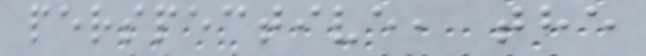perspective, the
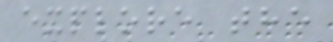explore the
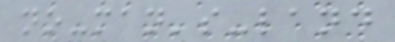no-man's-land
